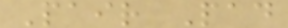Pair Pad
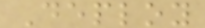Deploy
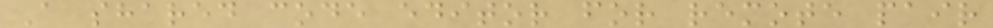A shared code editor for remote pair
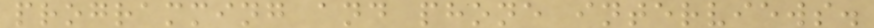programming and phone interviews.
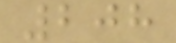208
